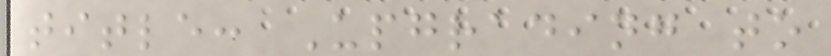title: Upgrading to
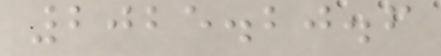2025.20.6
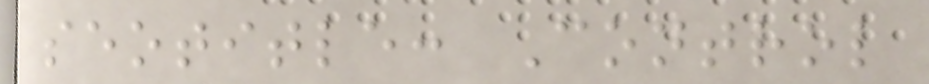seotitle: Control
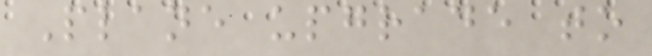Plane upgrade to
